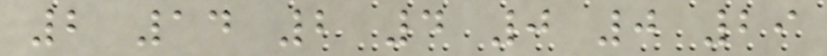2 14 2 4 0 0 29
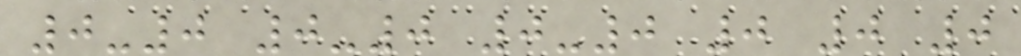0-0 0-0 0-0 0 0 0
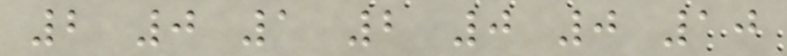2 0 1 2 0 0 10
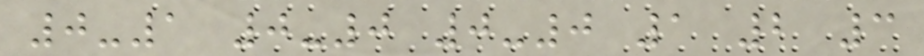0-1 0-0 0-0 1 2 3
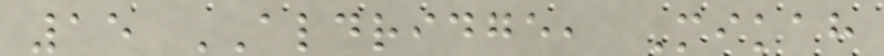15 ALDRIDGE, Mikah
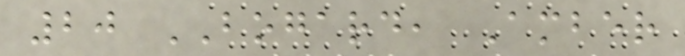20 BOGARD, Amber
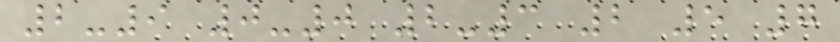2-9 0-0 2-3 2 5 7
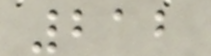212
